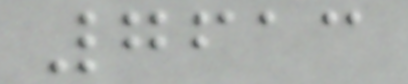7613
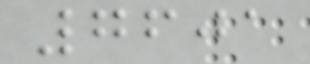7601
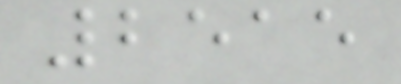2515
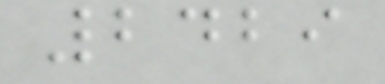2429
